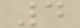4
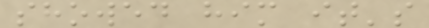showed him it's
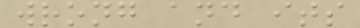wrong and its
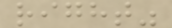right"
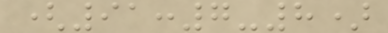(91:7-8)
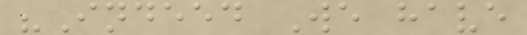"Indeed We have
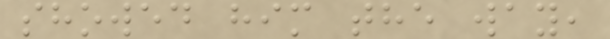showed him the way,
